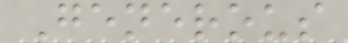Generous
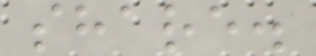share.
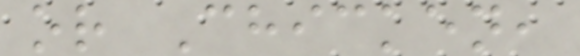or Chicken,
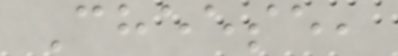Cheese,
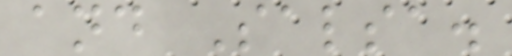and Salsa.
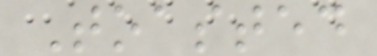Toasted
